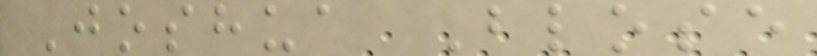Joshua Blose
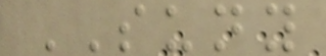SUNY
